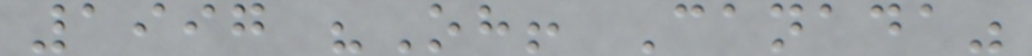1997 "Oh! Canada"
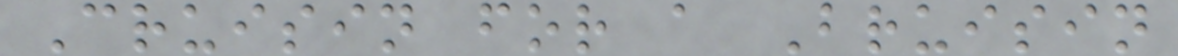Cruisin for a Bruisin
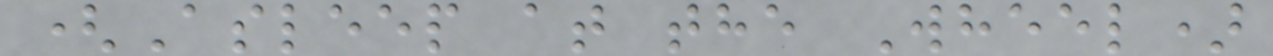(Asleep at the Wheel)
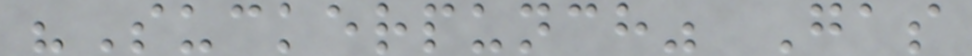"Suckerpunch" Gas
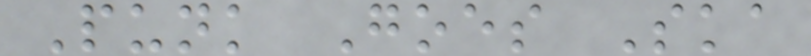Punk Goes Ska
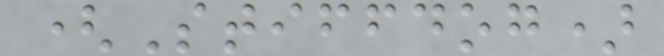(Stiffdog)
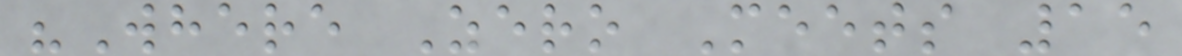"Where Zero Meets 15
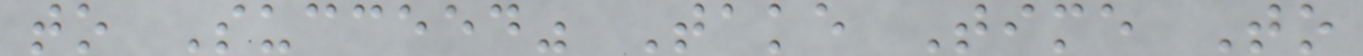to Succeed" Take Time To
